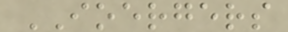IOERGERS
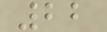22
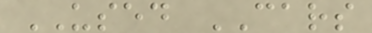USED CARS
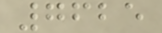7625
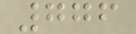776
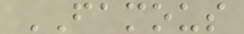FAMOUS
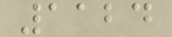1124
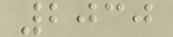2030
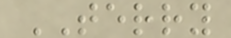TERRY
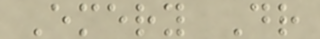Emery Dr
